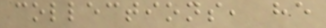collections, he
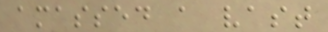amassed a vast
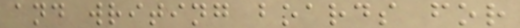and writing boards for
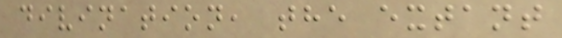divination, the extant
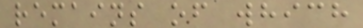remains of which
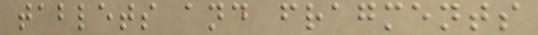tablets and fragments
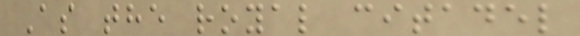As the royal citadel
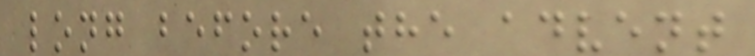long before the advent
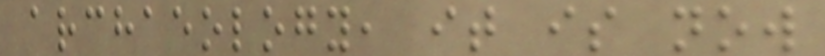archaeology, it is now
